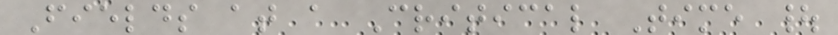Fields at a Critical Time |
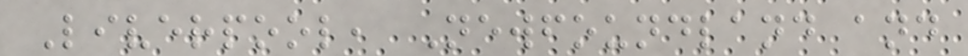Liverpool, Newfoundland and
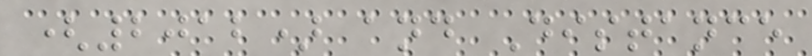(2012) and Distance
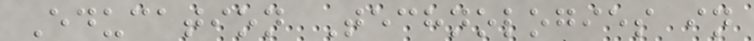Education Technologies in
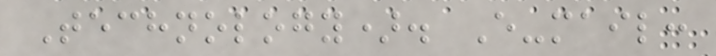Technology). E-mail:
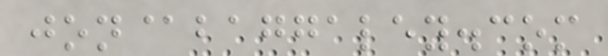jon@baggaley.com
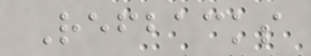Refbacks
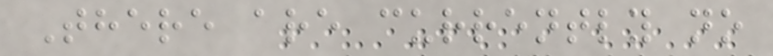There are currently no
